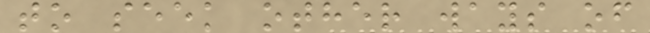to seek other ways of
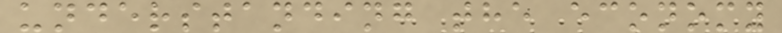understanding the economy
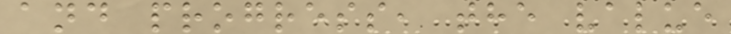and progress, the value
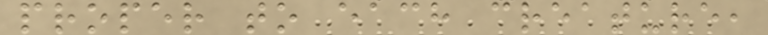proper to each creature,
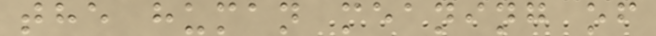the human meaning of
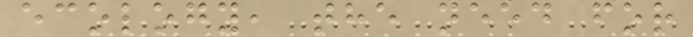ecology, the need for
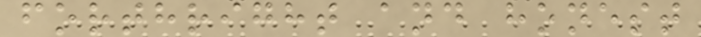forthright and honest
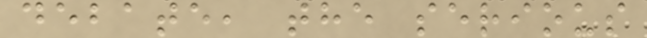debate, the serious
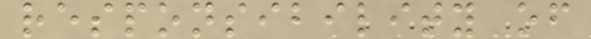responsibility of
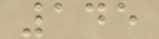145
